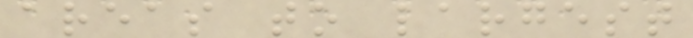areas to largest
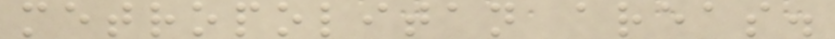metropolitan areas.
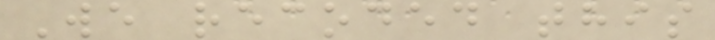We recoded this
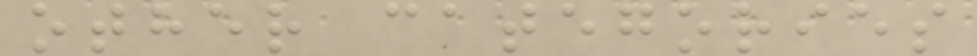other categories
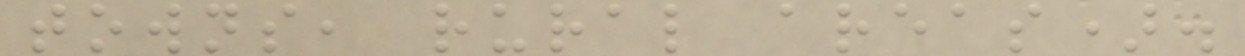towns, rural areas).
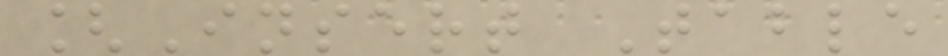[Insert Table
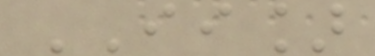II]
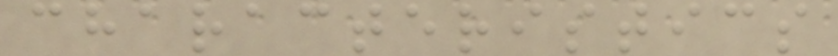characteristics
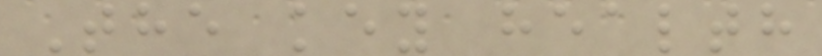The key health
